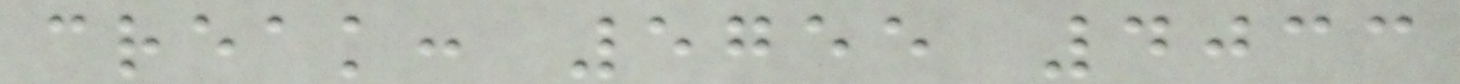creak: 5755 4033
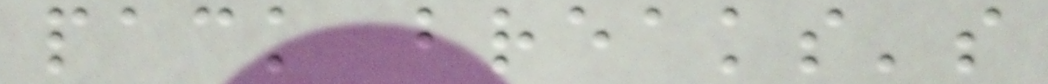pack breaks's
